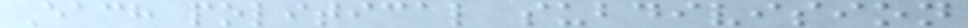Each political subdivision
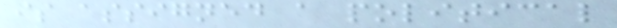is assigned a political
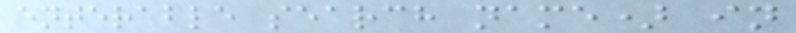enterable search name) in
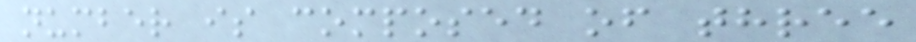number is composed of three
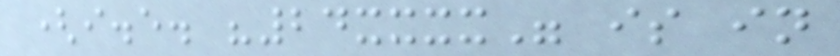(i.e. "24xxxx" is in
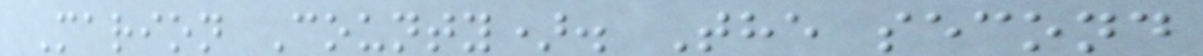Marion County). The second
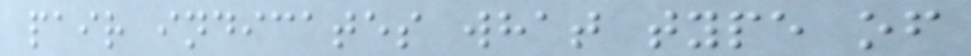pair indicates what type of
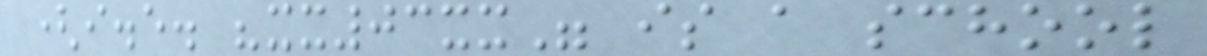(i.e. "xx03xx" is a school
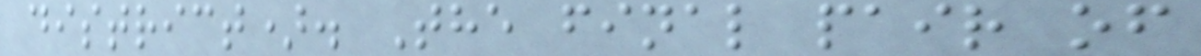district). The final pair of
